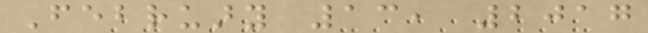February 13, 2017
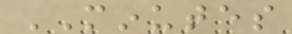MINUTES
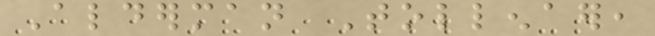Alderman Tollenaer,
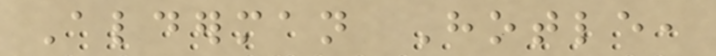Alderman Hotle,
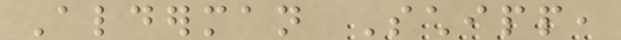Alderman Schipp,
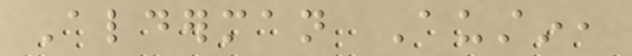Alderman Austin,
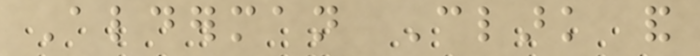Alderman Clark and
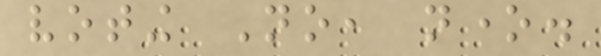voting No, none.
